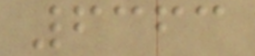6363
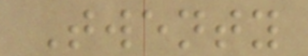Twenty
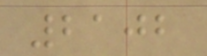2102
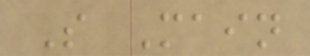S Main
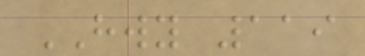HWY 119
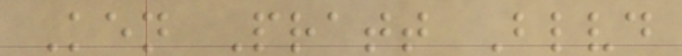Ken Pratt Blvd
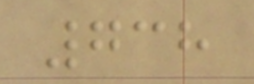738
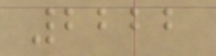2222
